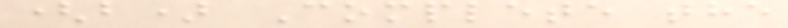(b) Complete the
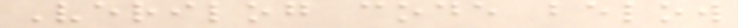Verilog code below
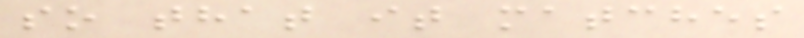so that it matches
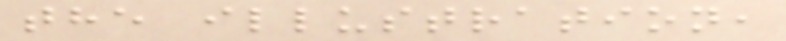the illustration,
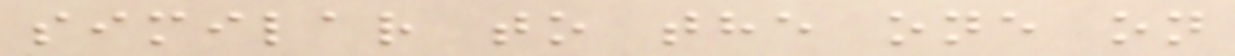similar to the one on
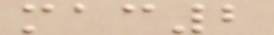mac2
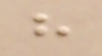h
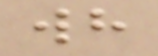wh
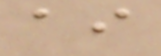ai
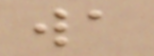wa
